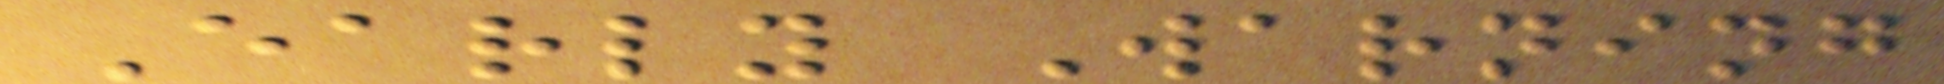Early Warning
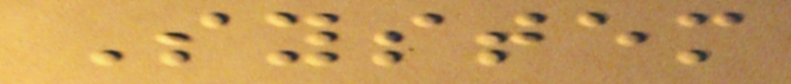System
